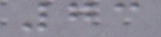73
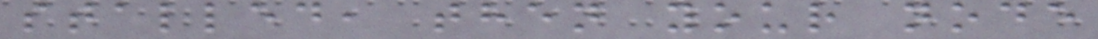stalled, then your node
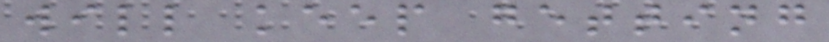will keep getting
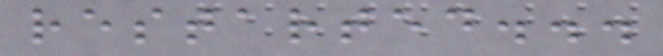restarted...
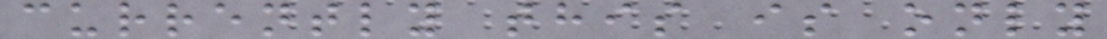currently this is only
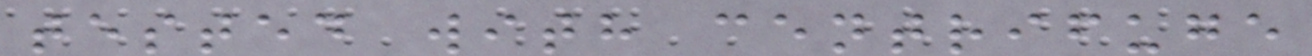tested with centrifuge
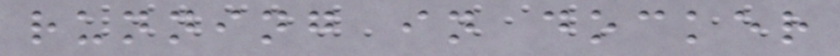running in docker
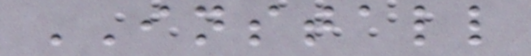INSTALL
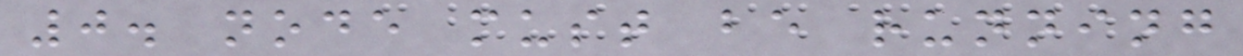0. node must be running
